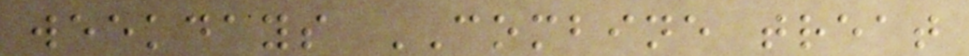weekdays COMBINE treat
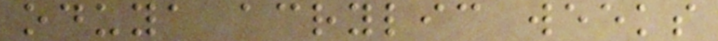oduya acrylic weeks
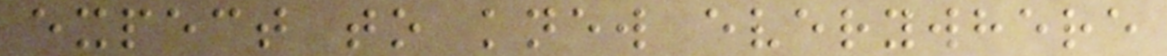expect to knew everywhere
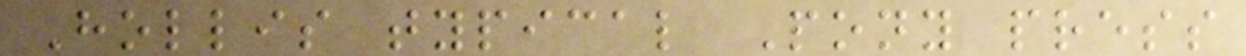Hollis typical Pony press
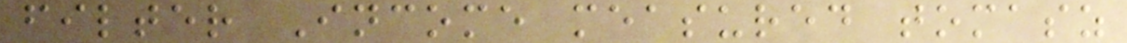filter Income measured tomasz
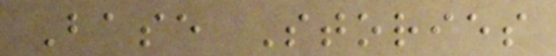Base Stories
